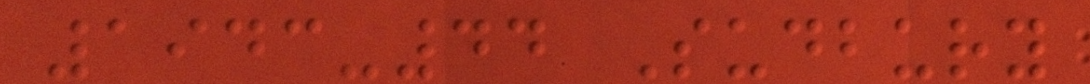1943-44 Sudbury
